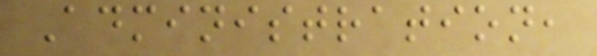Administration,
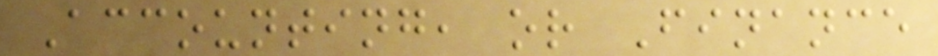Accounting, or Finance
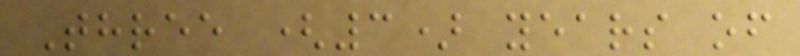Three (3) years of
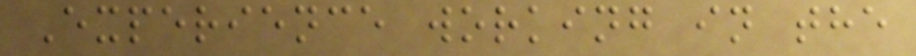Experience working in the
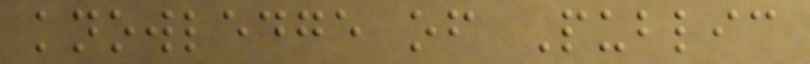knowledge of Public
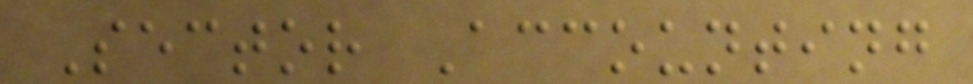Sector Accounting
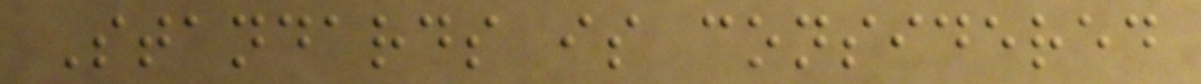Standards is considered
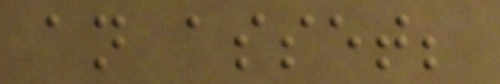an asset;
